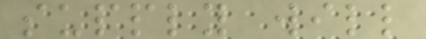supply will
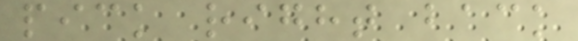pick right back
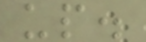up.
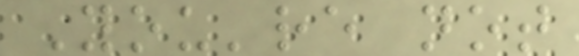You're not
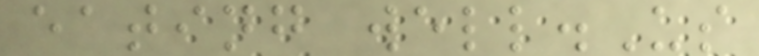eating well.Us
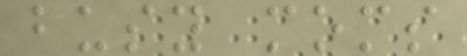busy moms
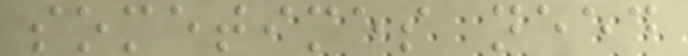sometimes need
